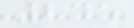245
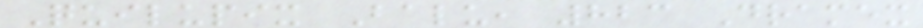Quilupix Balu, 823 Dramex
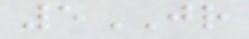5JR
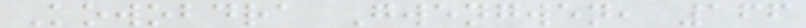Kowobdra Gwengwen, 166
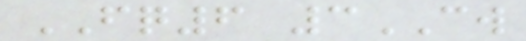FQ6 3CW
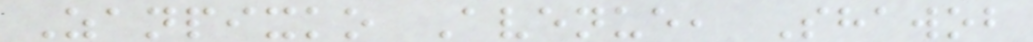Zanpixko Avenue, Shawob
